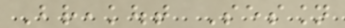Breakout Session
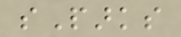sParks
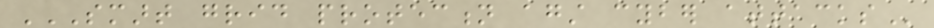SMART GRID PROTECTION AGAINST CYBER ATTACKS
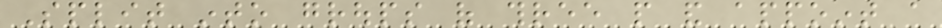Split into groups of three people and appoint a
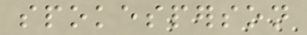spokesperson
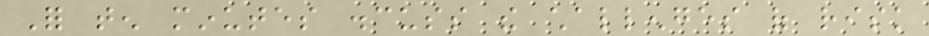For ten minutes discuss the challenges of risk
